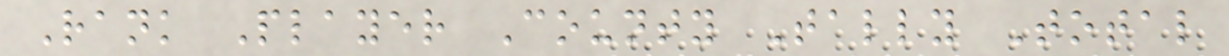Rank Player County Tally Total
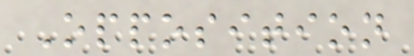Opposition
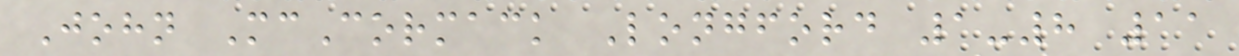John McCormack Longford 1-8 11
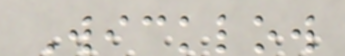Wicklow
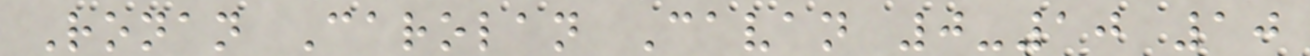Ronan Carolan Cavan 0-10 10
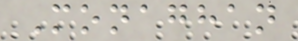Monaghan
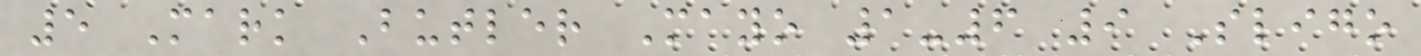5 Mark Butler Mayo 1-6 9 Sligo
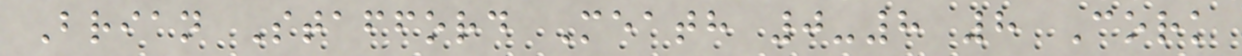Brian Stafford Meath 0-8 8 Cork
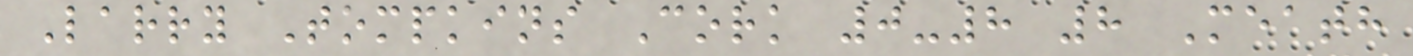Larry Tompkins Cork 0-8 8 Meath
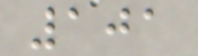101
